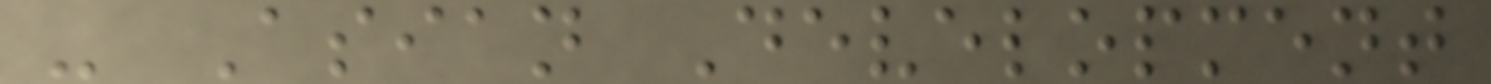- Asian Development
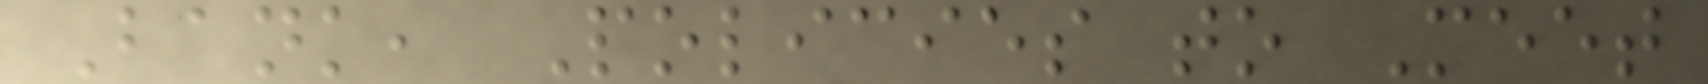Bank, Policies to Meet
